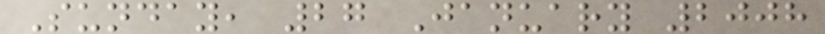Sunday, 27 January 2008
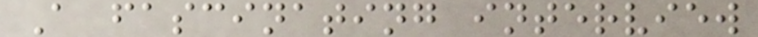A fascinating interview
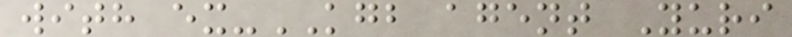with ex-KGB agent Yuri
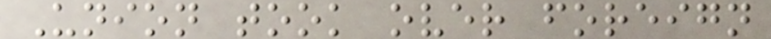Union took over foreign
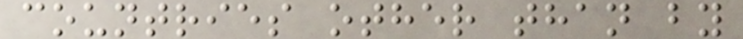countries other than by
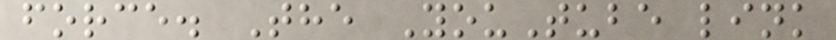force. The YouTube link
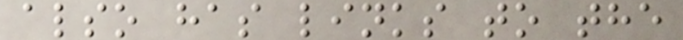also has links to the
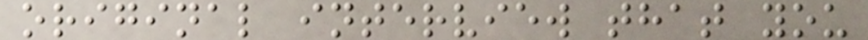original interview that you
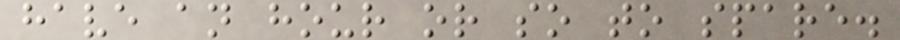have an hour or so to spare.
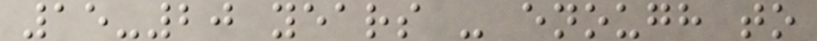15-20 years - enough to
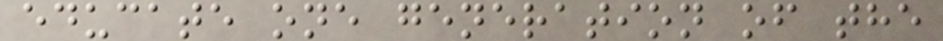educate one generation of the
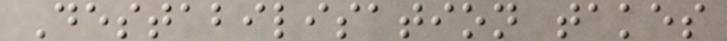Destabilisation takes
